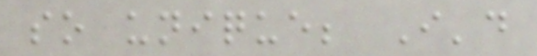so unique; I'd
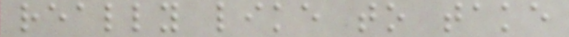really like to take
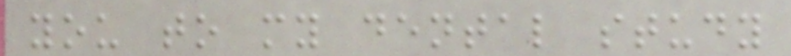you to my dental study
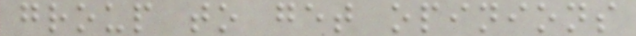group to get opinions
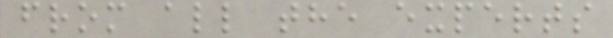from all the experts
